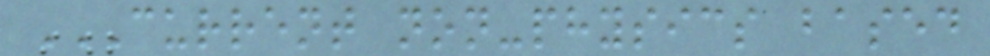CURRENT NON-PHYSICS BASED
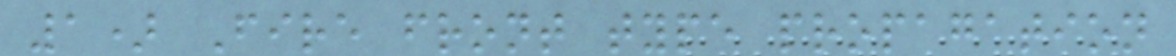1) Fire front type propagation
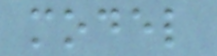model
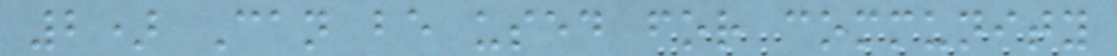2) Can be used for community
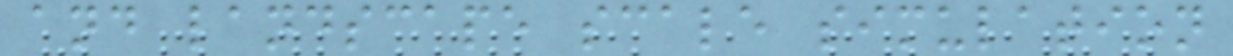and landscape scale simulation
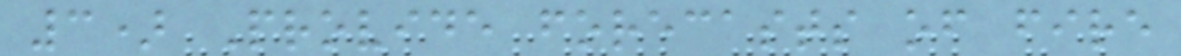3) Provide forecasts of fire
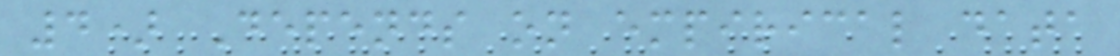4) Depends on empirical data
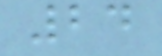24
